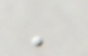'
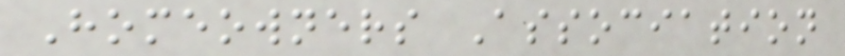Homeowners Association
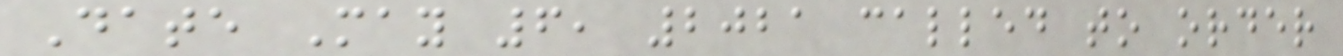Date May 6, 2021 called to order
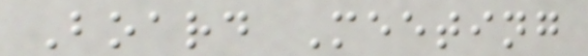Board Meeting
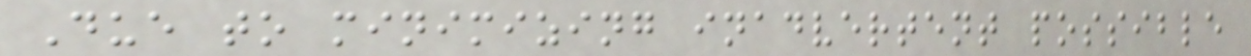Due to minimizing inadvertent possible
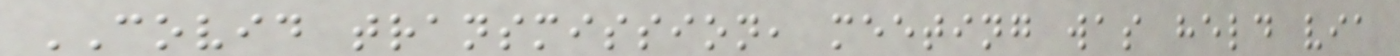COVID transmission, meeting was held via
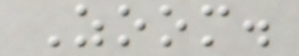Zoom.
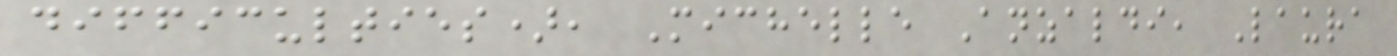difficulties), Michelle Anzaldi, Laura
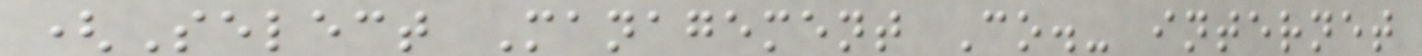(Select Management Co.- internet
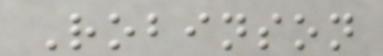Robinson
